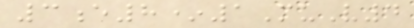3e8*1MuV4
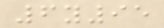6y95
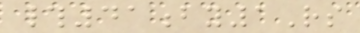#41by1Rs
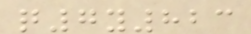q7y823
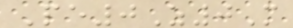Pe0Z0M
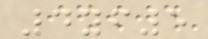4yf5
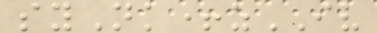syNk+zIV
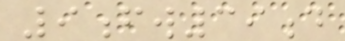9fw39d
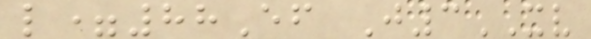l=88Ef J3XV
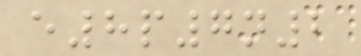e8p7n2
